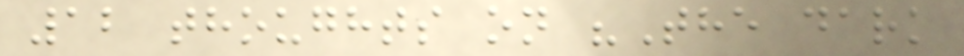12 thoughts on "The dark
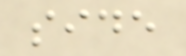side
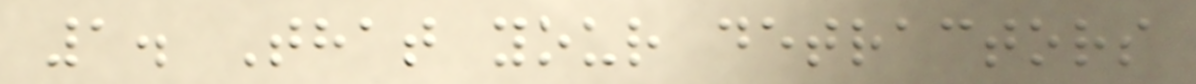1. That your detractors
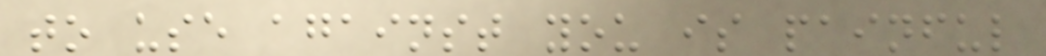to use against you is painful
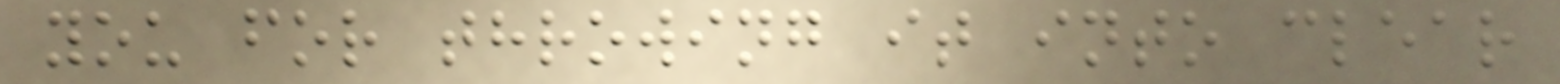you for throwing it into clear
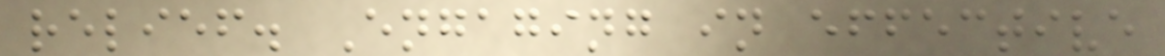relief. Engaging in effective
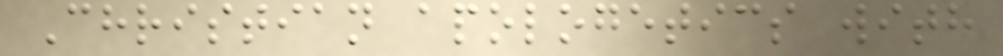Christian apologetics with
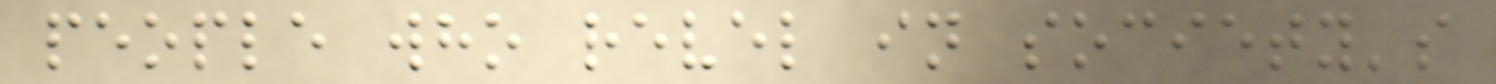people who revel in society's
